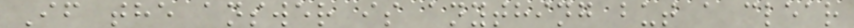If the answer is anything but a clear
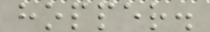hopper.
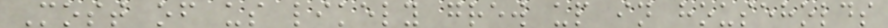Most of us likely grew up in households
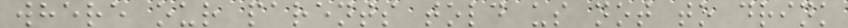where our parents told us not to drink
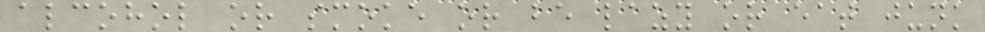alcohol or smoke or be lazy or eat junk
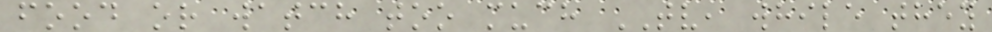food or watch too much TV, while they
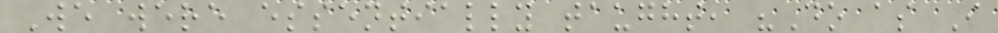We were essentially taught, "Do as I
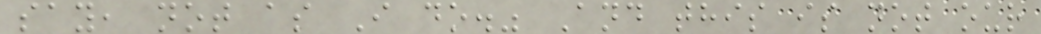say, not as I do." And this is not our
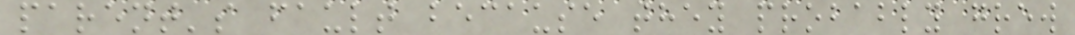parent's fault because they probably grew
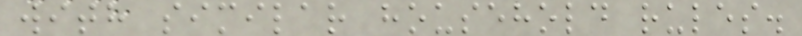with similar household rules.
